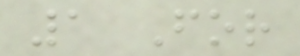1 For
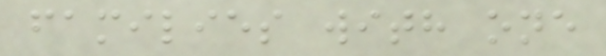families with one
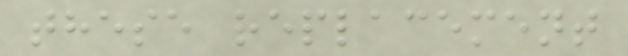these replacement
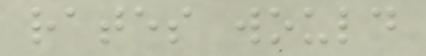rates would
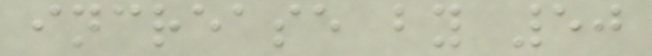increase by 50
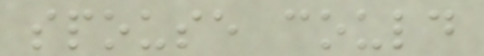spouse could
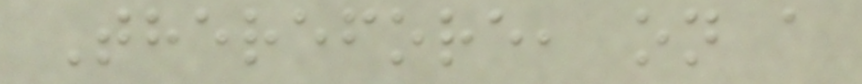Therefore, on a
